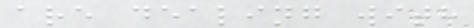are dealing with
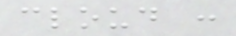cloud :
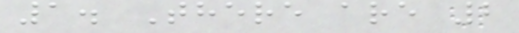1. There are 2
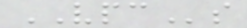VPCs
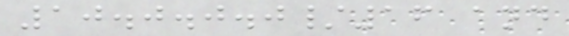10.0.0.0/16 and
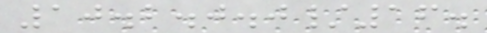10.2.0.0/16.
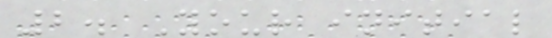2. Your initial
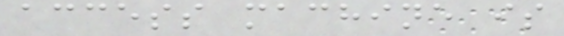access machine is
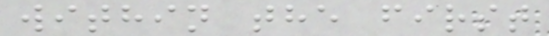within the first
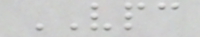VPC
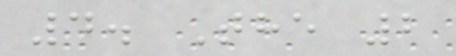4. The 2
